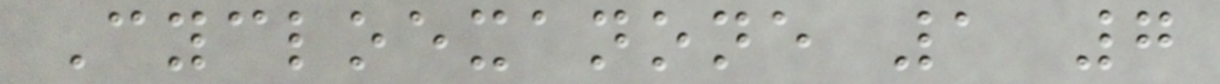Cycloexanone 1 7
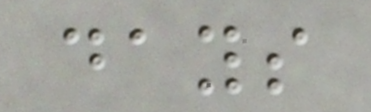days
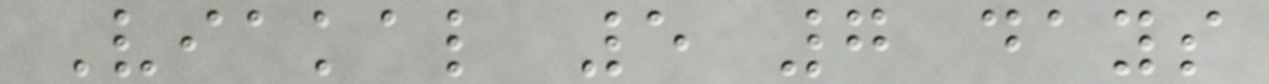Viakal 5 7 days
